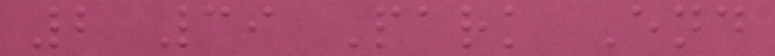2 39 Park End
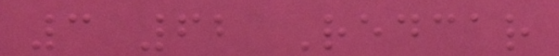3 62 Redcar
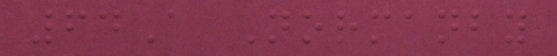64A Normanby
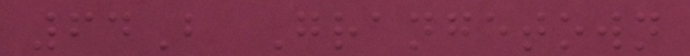64B Grangetown
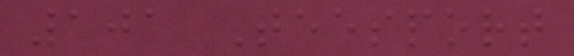101 Teesport
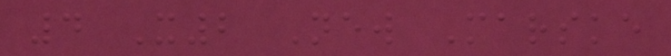4 X2 New Marske
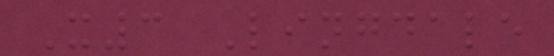X3 Lingdale
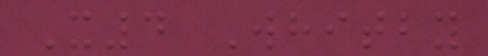X4 Whitby
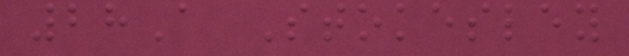28A Stokesley
